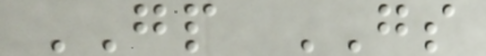GP GS
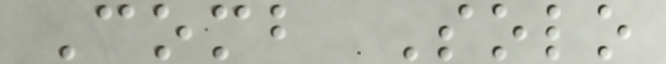Comb Solo
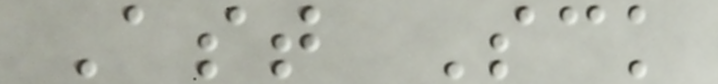Ast Sck
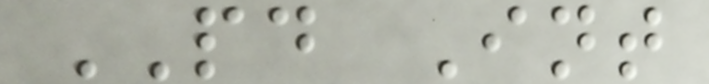PD Int
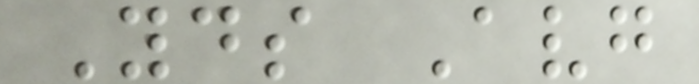Yds Avg
